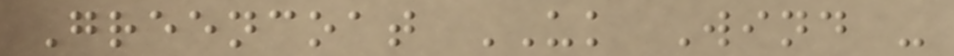Greencoat UK Wind -
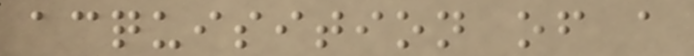acquisition of a
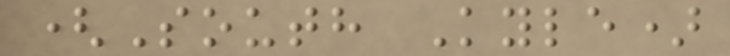(South Kyle)
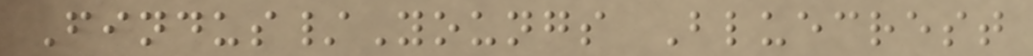Findus/Youngs Bluecrest
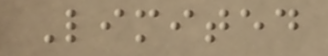Limited
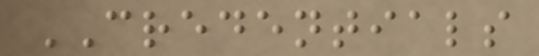CREDENTIALS
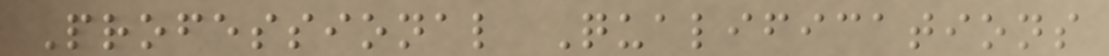Professional Qualifications
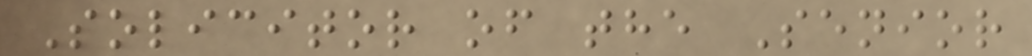Solicitor of the Senior
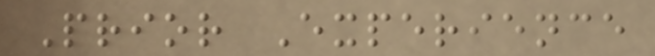Prior Experience
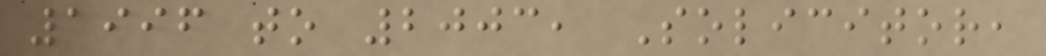1996 to 2003, Solicitor,
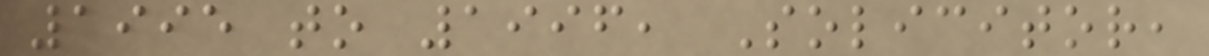1995 to 1996, Solicitor,
